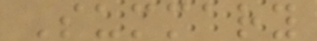Summary
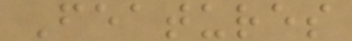Features
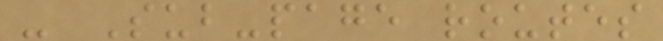- Sub-page routes
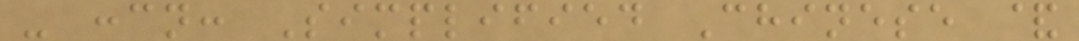- :cn: Simplified Chinese &
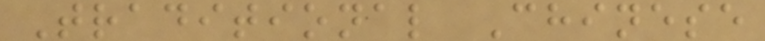Traditional Chinese
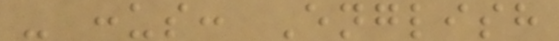- :us: English
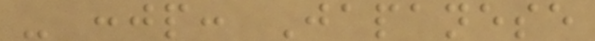- :jp: Japanese
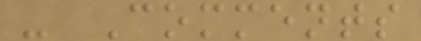- Comments
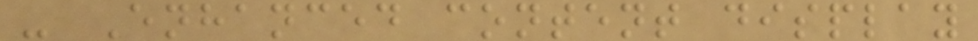- Enhanced content display
